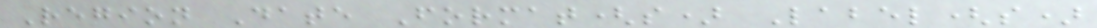Region Date Format(s) Label(s)
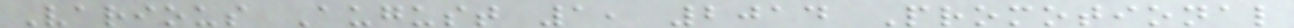Various August 1, 2014 Promotional
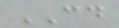CD
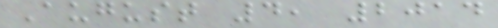August 4, 2014
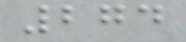274
